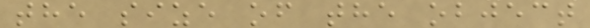the size of the object
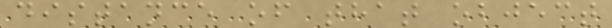distance of that object
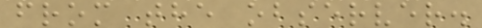from the observer.
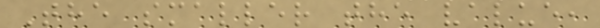The smaller the value,
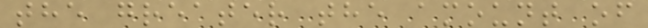the greater the amount of
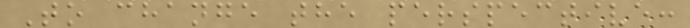To change the perspective:
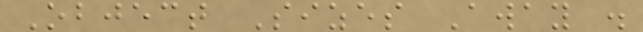Object Sizes Away .
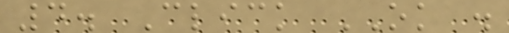4. Click OK .
